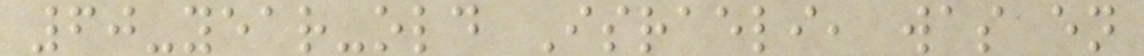60-year-old Israeli, was en
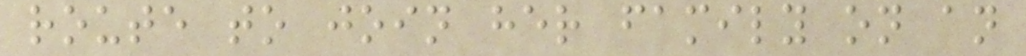route to join her family on an
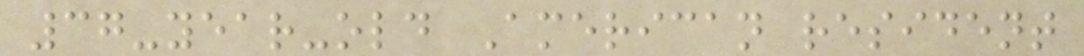37-year-old American resident
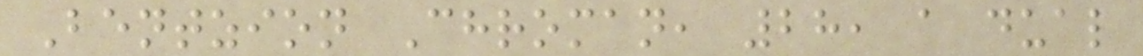Bentzion Chroman, 28, a dual
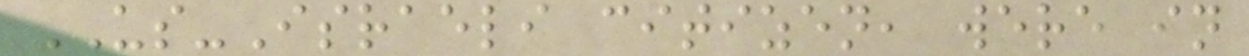US-Israeli citizen, were in
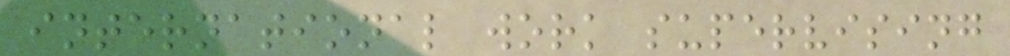international work supervising
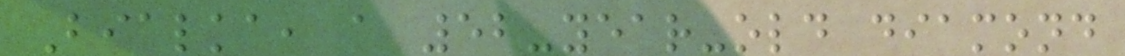Bialka, a 52-year-old diamond
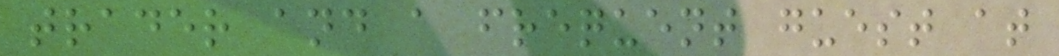trader and a frequent guest at
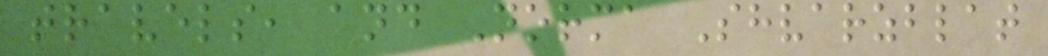travels, and Norma Shvarzblat
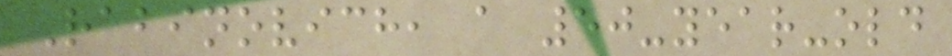Rabinovich, a 50-year-old
